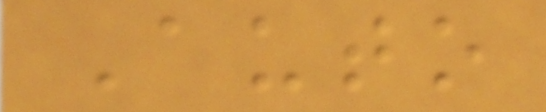Auto
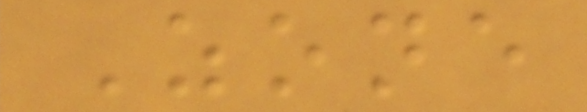Zone
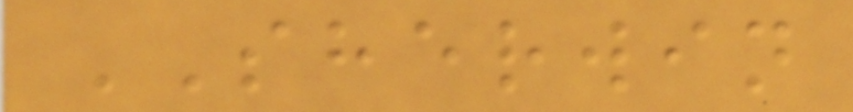SHERWIN
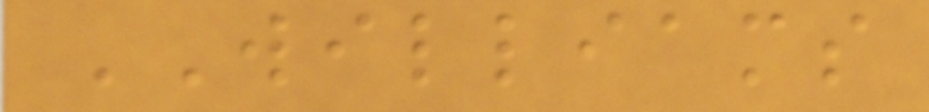WILLIAMS
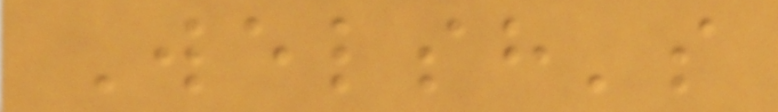Welsh's
